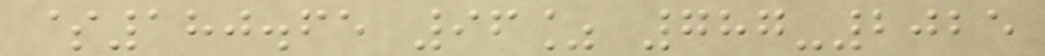$180.65 96% 787-2025
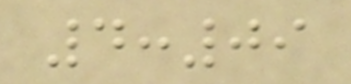4:09
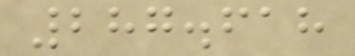287.618
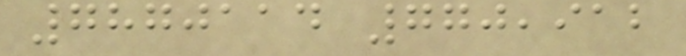7870114 770,912
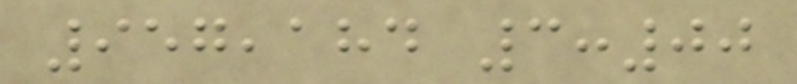957,184 3:00
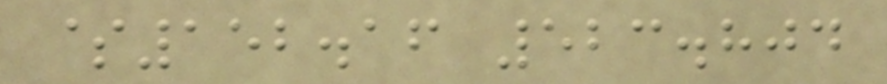$152.16 523.804
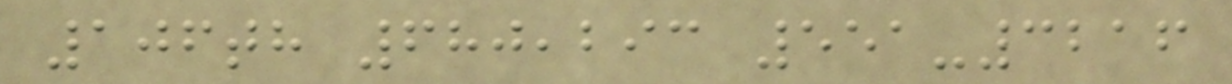106th 680,293 551-3216
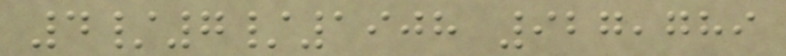4/7/1908 927,789
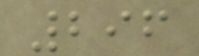296
